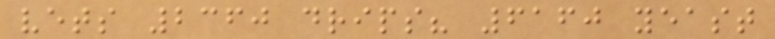vets 2360 drips? 6160 yeast
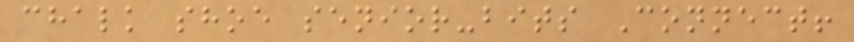chalk shoe senior-bits Connect!
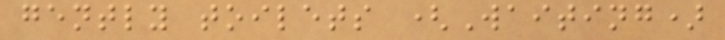gently toilets (Waiting)
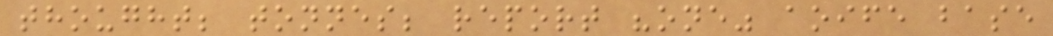thought; tonnes; report "one" aoife base
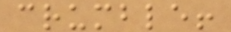crumble!
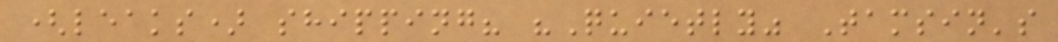(leaks) shipping? "Quietly" Tamsin's
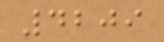4209
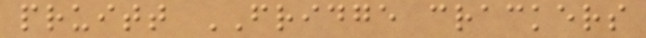pruitt FRIDGE crackers
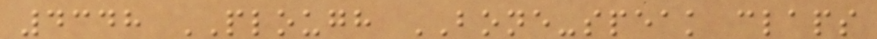4348 PLOUGH BONE-speak claps
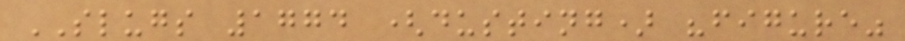SLUGS 1774 (dusting) "figure"
